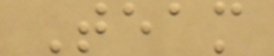Team
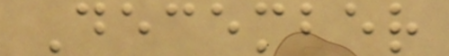December
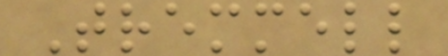Tremmell
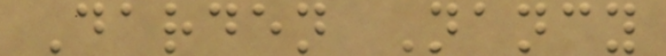Darden Nancy
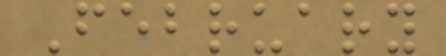February
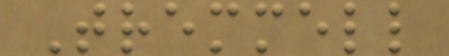Tremmell
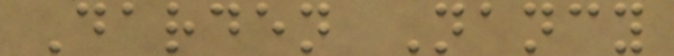Darden Nancy
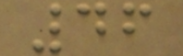46
